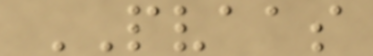PVAAS
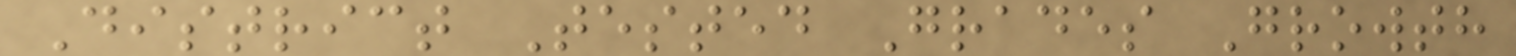District Tested Grades Growth
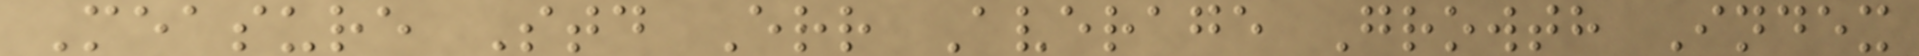Measure Std Err Average Growth Index
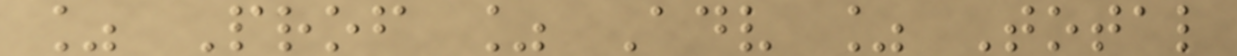% Prof % Adv % Total
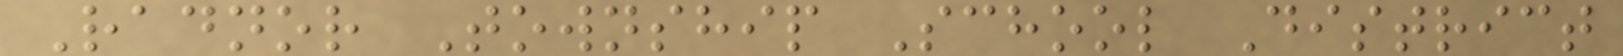Radnor Township School District
